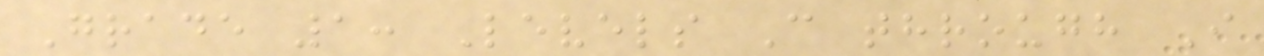Grade 1: Levels C through I
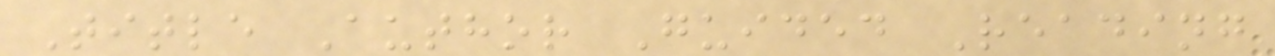Title Author Guided Reading
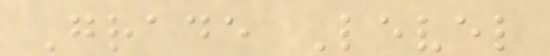Grade Level
